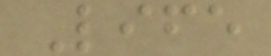Life
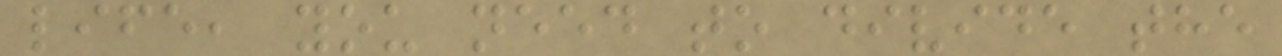life, you need to divide the
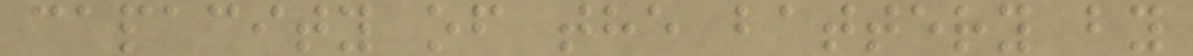capacity of the battery by
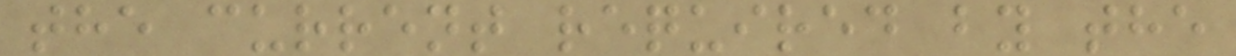the current required by the
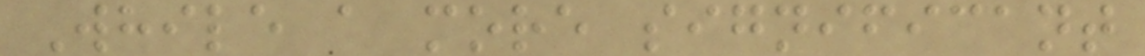While a more significant
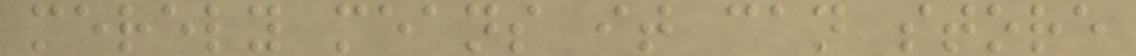merely means it can store
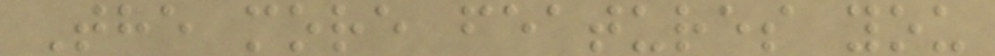The more features you
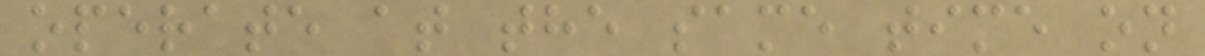operate at the same time on
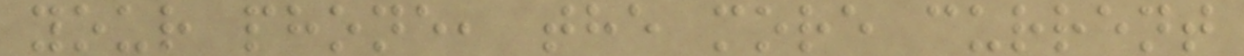your phone, the more current
